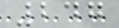247
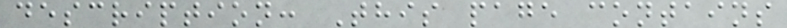description: This page contains
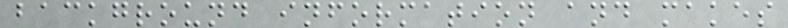background information and makes
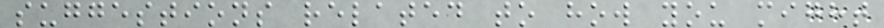suggestions related to how you might
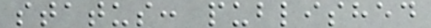status: published
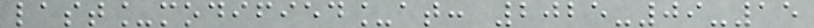last_modified_at: 2025-09-15
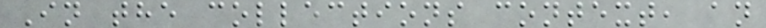In the collections context, an
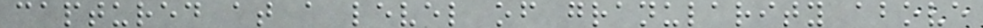captured at a level of granularity above
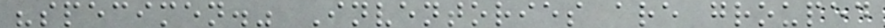"specimen." Inventories are grouped
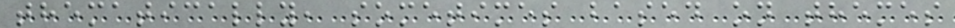thematically, sometimes based on themes
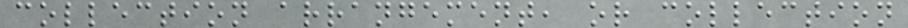collection arrangement, or collection
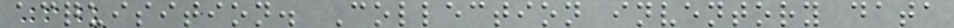acquisition. Collection inventory data
